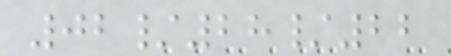02/28/22
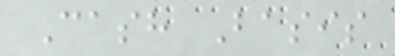Cash Basis
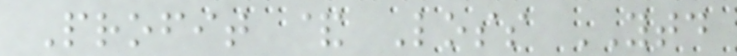Profit & Loss YTD
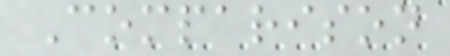Comparison
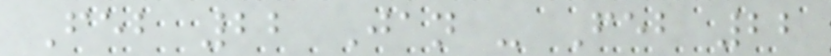Feb 22 Jan - Feb 22
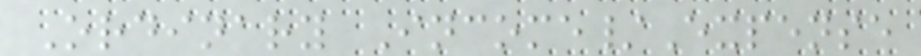Ordinary Income/Expense
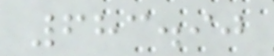683.90
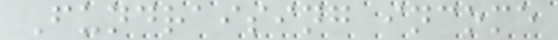Fundraising income
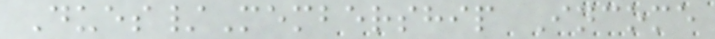Dues/Membership Income
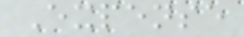Expense
